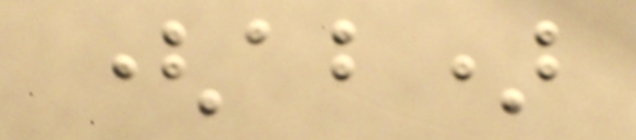(ab)
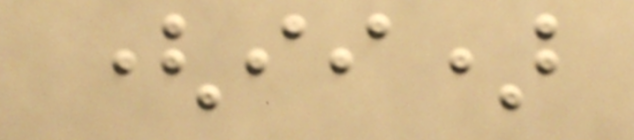(ii)
